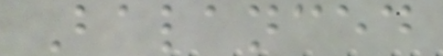Balanced
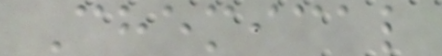Chemical
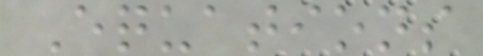Equations
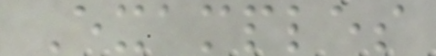Examples
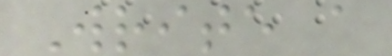Write a
